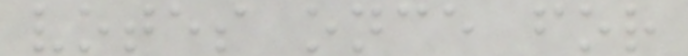votes once for
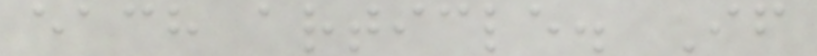each article. If
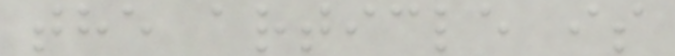the article is
